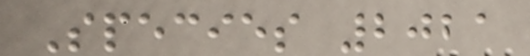Species 2021
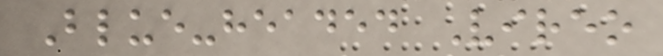Blue-headed Vireo
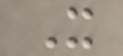X
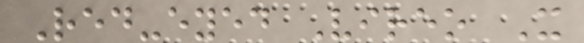Red-eyed Vireo X
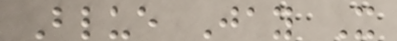Blue Jay X
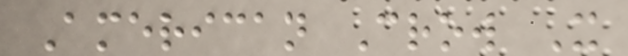American Crow X
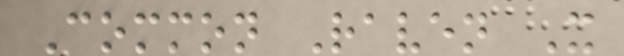Common Raven X
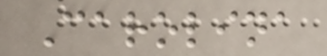Carolina
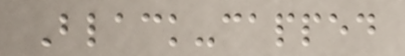Black-capped
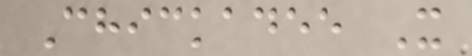Chickadee X
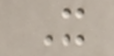X
